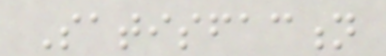Satisfaction
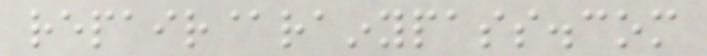repair@rainypass.com
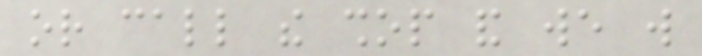or call the shop and we will
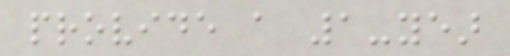provide a 1-year
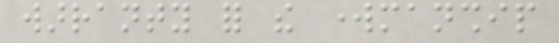warranty for the workmanship
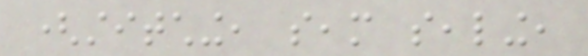(stitching, seam sealing,
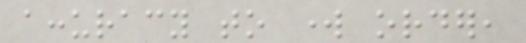accuracy to work order,
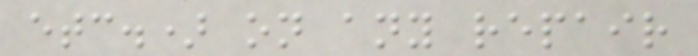etc.) on any repair
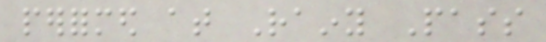performed at Rainy Pass
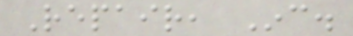Repair, Inc.
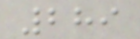289
